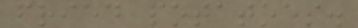fried potatoes.
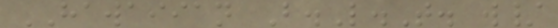HAWAIIAN B.L.T. w/
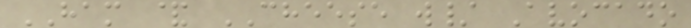HAM & CHEESE w/ Avocado
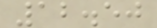12.50
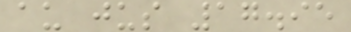au jus 17.95
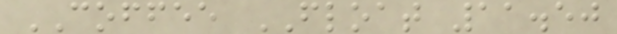COFFEE FLOAT 11.50
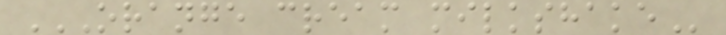ORANGE CREAM MILKSHAKE
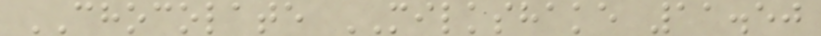CHOCOLATE MILKSHAKE 11.50
